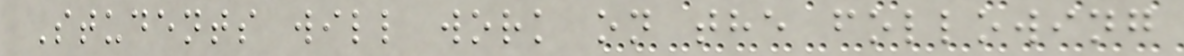Students will work on the following
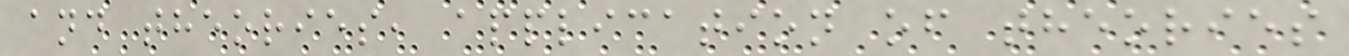and theories, application of theories
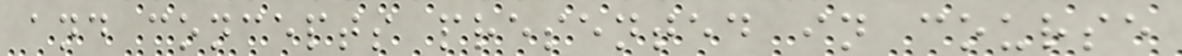and concepts presented in course
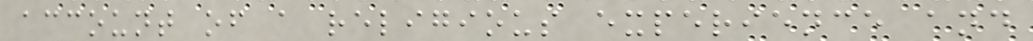account of a religious experience and
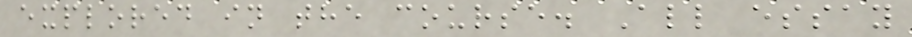explored in the course. All essay
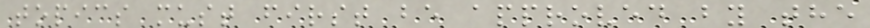topics must first be approved by the
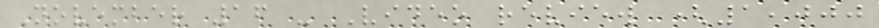November 16 - Video review (1,000
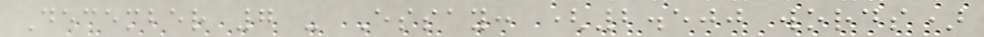December 7 - Essay: (2.500 words)
